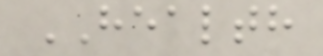HEALTH
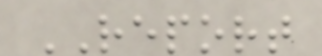REPORT
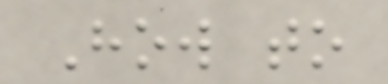How to
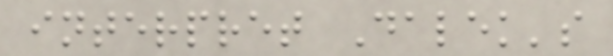interpret Dalek's
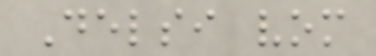Delsi vom
